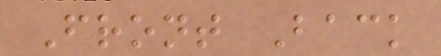Front Back
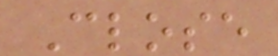Close
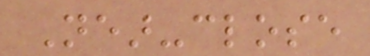Near-close
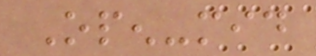Open-mid
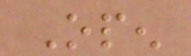Open
